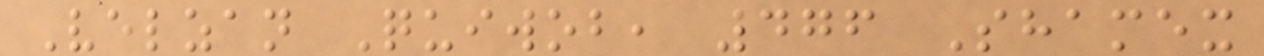Velzan Quiwob, 476 Shamex
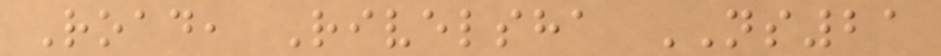Road, Rivelsha NS21
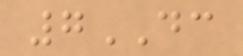7DC
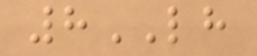8LH
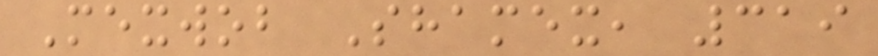Mexwob Shamex, 319
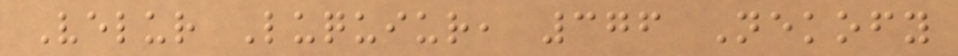Velur Luquiur, 376 Nekofy
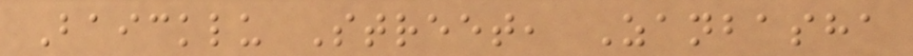Baicklu Street, Zanbasha
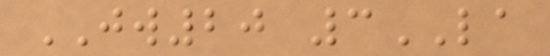JW20 3LA
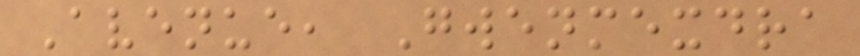Avenue, Gwenmexdra
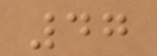47
